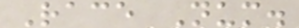Race Num.
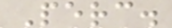Perc.
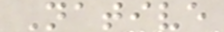Native
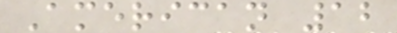American 12
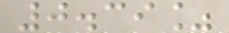0.39%
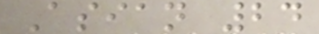Asian 24
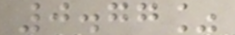0.77%
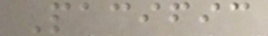Pacific
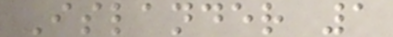Islander 1
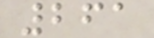261
